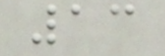13
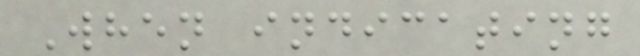When indicating
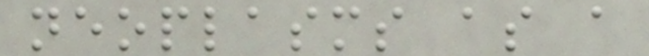neoplasms as a
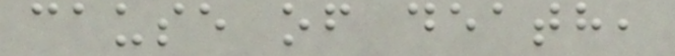cause of death,
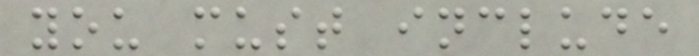you must include
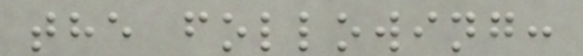the following:
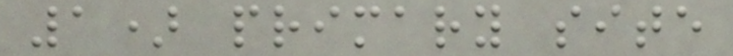1) primary site
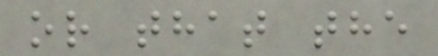or that the
